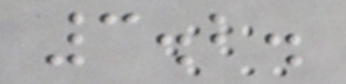3.2.
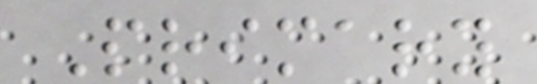Primary
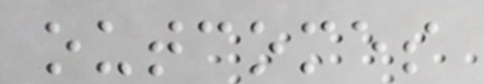outcomes
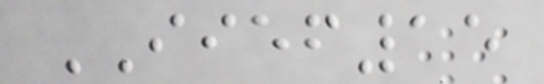IIEF15
